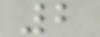2
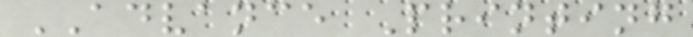ADVANCE Printing
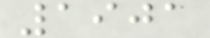1901
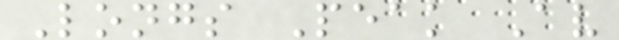Longs Peak Av
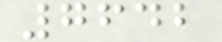7642
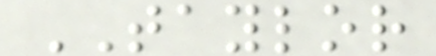TAYLOR
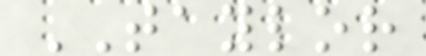TAYLOR
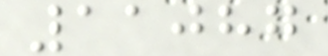11087
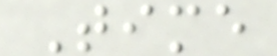Time
